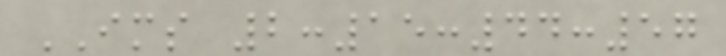IMS 2:15:44:57
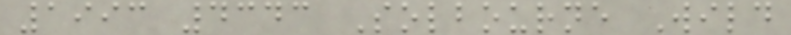1993 4343 Solbourne Wild
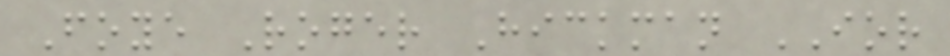Foye Roger Hickman IOR
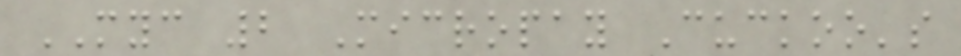MYC 2 Micropay Cuckoo's
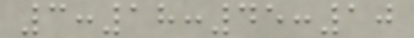3:18:45:10
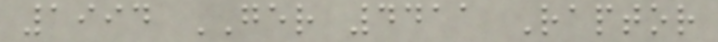1994 GER 4411 Raptor
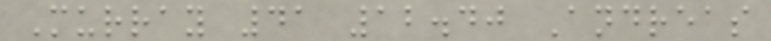Murray 41 12.40 Andreas
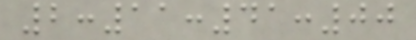2:11:41:00
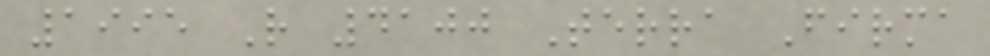1995 R 4100 Terra Firma
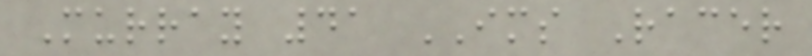Murray 41 IMS Racer
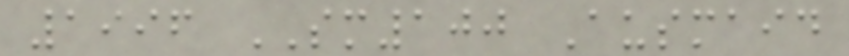1996 SM100 Ausmaid
